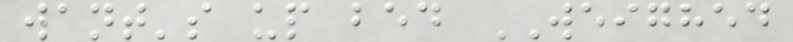want's up bed WEIGHED
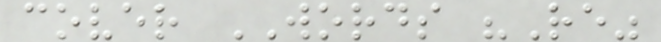cover WORDS "Re"
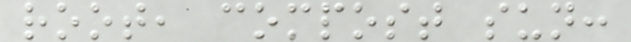root, compost sun:
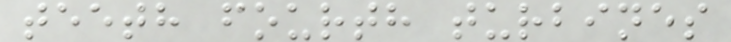teeth fourth turbines
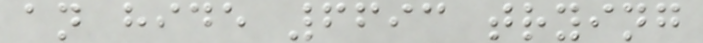an hide 6693 trying
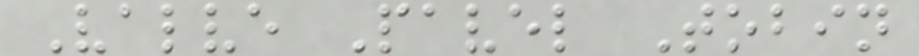Valve Pavel Tobin
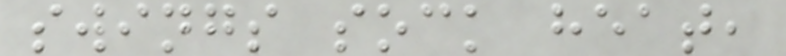swings sock heat,
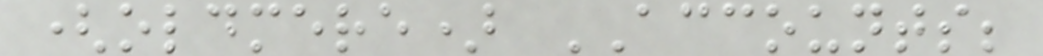(oldmere) ACCOUNTS;
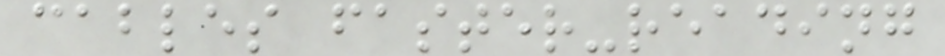cables faster-reading
